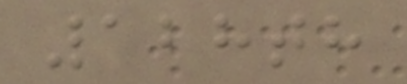128th
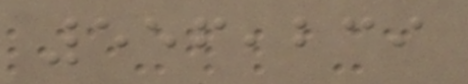556,239
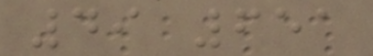49 651
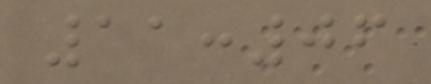11:06
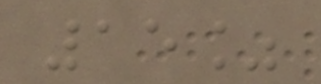15%
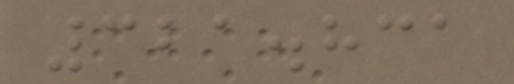321.831
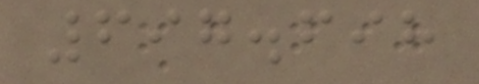697.698
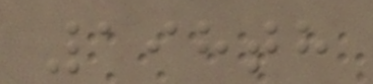198th
